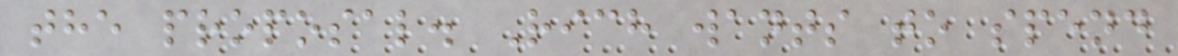the proposal. Rich wants to spend
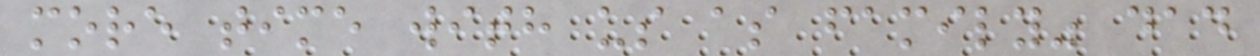more time with us as family" dad
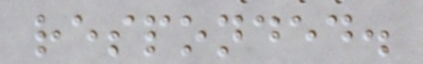responded.
